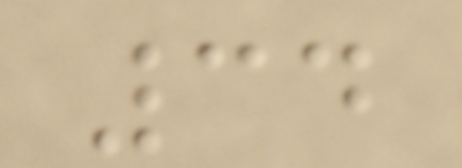34
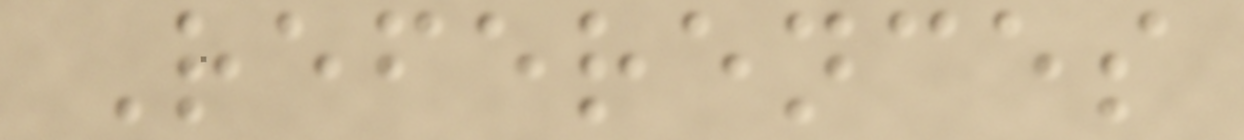References
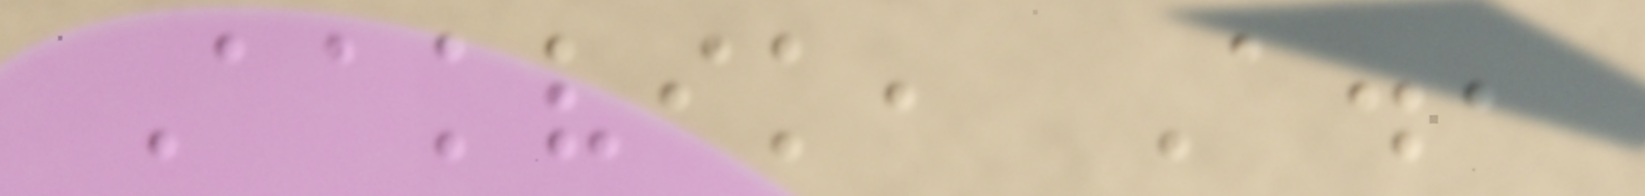Aakvik, A.,
